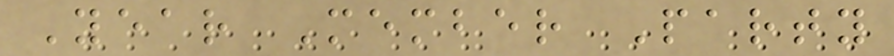Year Member Party
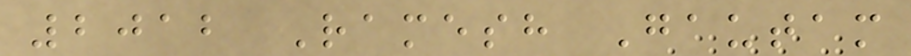2012 Ramesh Gautam
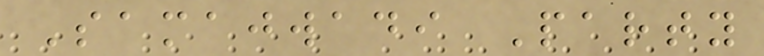Samajwadi Party
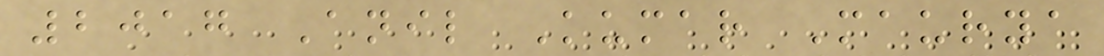2017 Anil Kumar Maurya
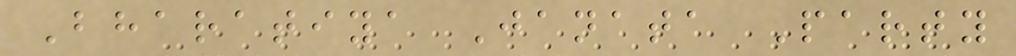Bharatiya Janata Party
